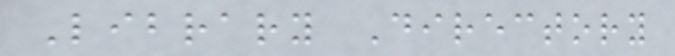Library Directory
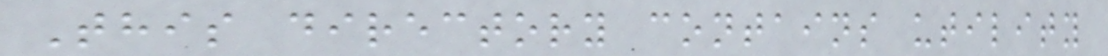This directory contains utility
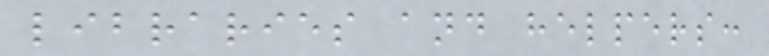libraries and helpers:
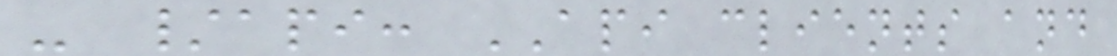- /api: API clients and
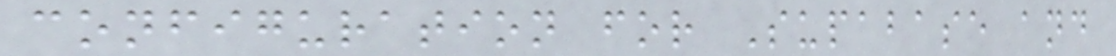configuration for Supabase and
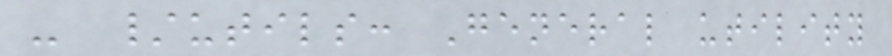- /utils: General utility
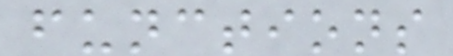functions
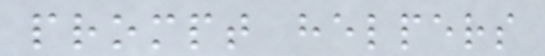prompt helpers
